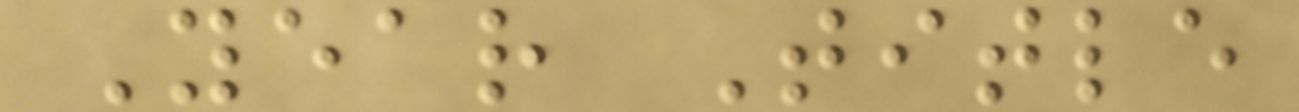Year Title
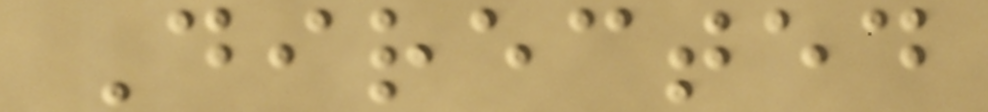Directed
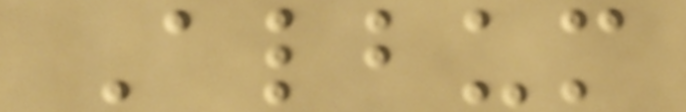Album
